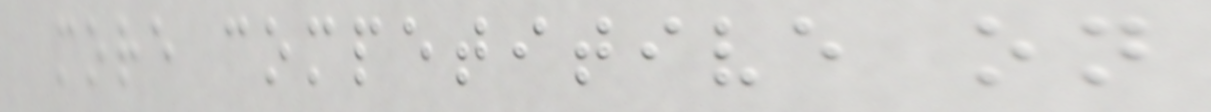more competitive on
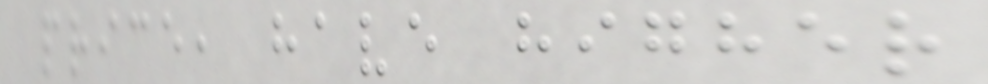price, have higher
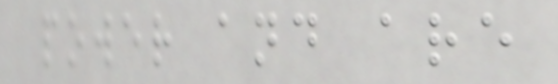power and are
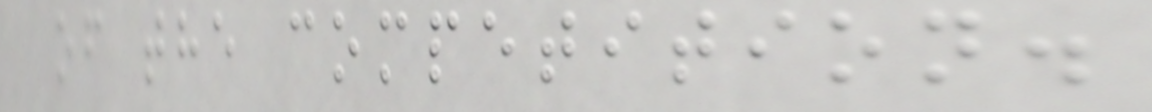of the competition.
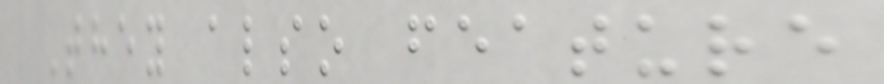They also feature
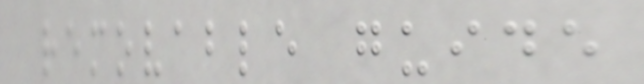removable guide
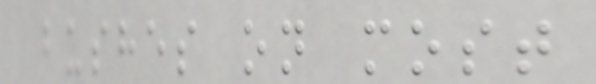bushes on most
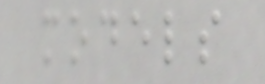models
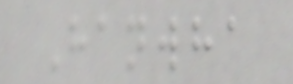Hanwha
